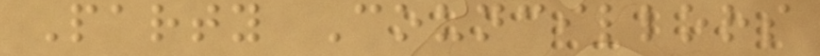Party Councillors
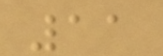11
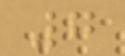7
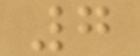7
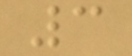3
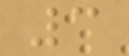3
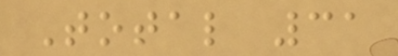Total 31
